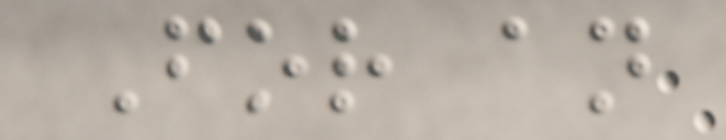For an
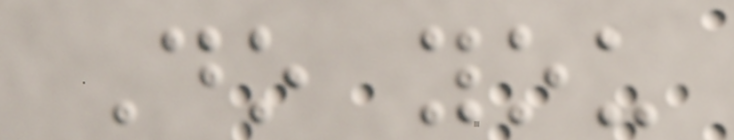Do you
